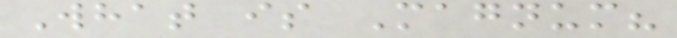What is Magnum?
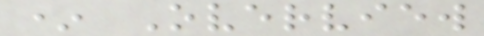* Overview
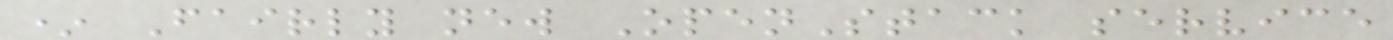* Fairly new OpenStack service
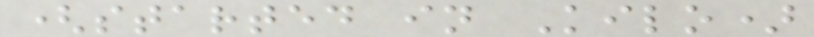(started in Kilo)
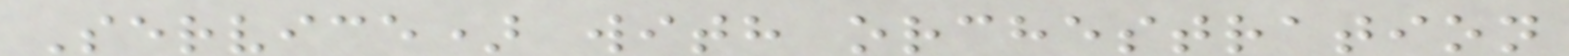Service) with orchestration
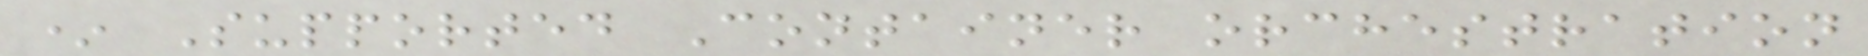* Supported Container orchestration
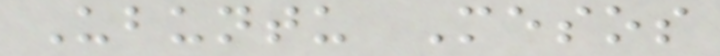Ubuntu Mesos
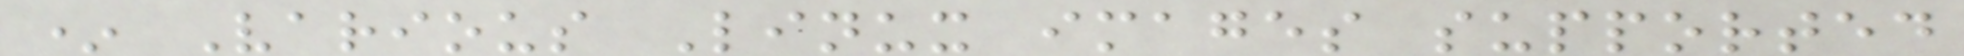* Various Linux images supported
